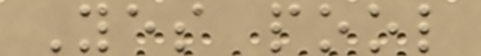Yes pool
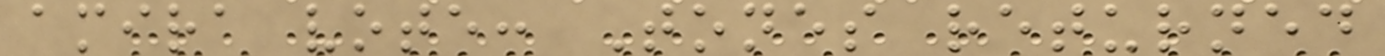amira vote: Tones returned
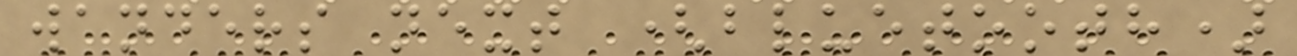wanders next (bluetooth)
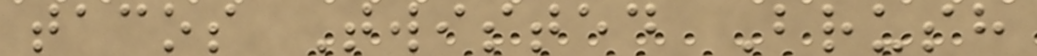tacos Twisted Brush
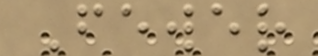Fewer
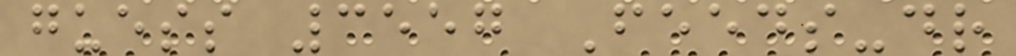guess 3557 Feeds-dr
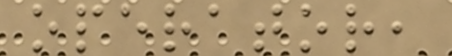operator,
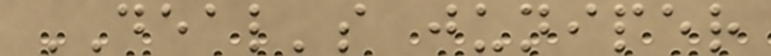DEAL's juniper
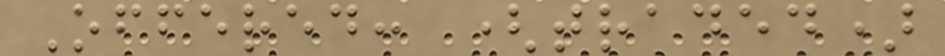Offered: (traded)
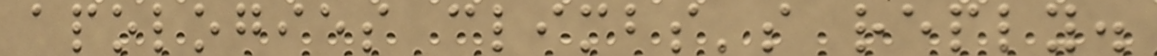apologies climbs's reply.
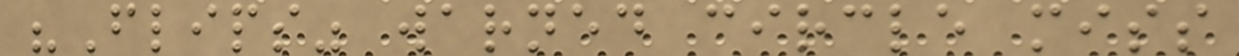"Flips" warned circle miss
